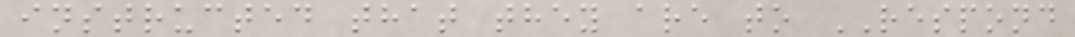instructed that they are to RESPOND
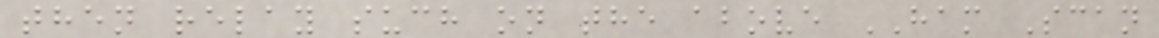then relay such on the above HAM Scan
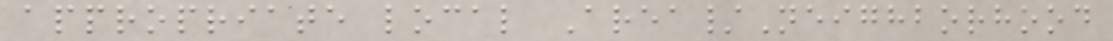appropriate local Area/Neighborhood
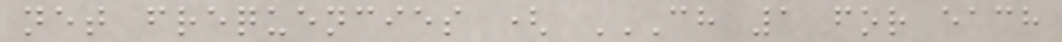net frequencies ( CH 1 FOR EACH
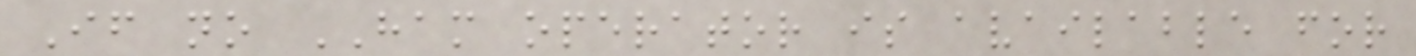If no HAM operator is available for
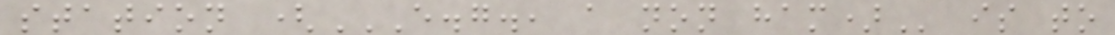station (E.G., A NON HAM) is to
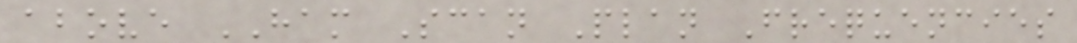above HAM Scan Plan Frequencies
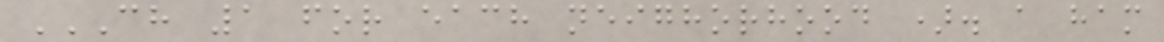CH 1 FOR EACH NEIGHORHOOD ). A HAM
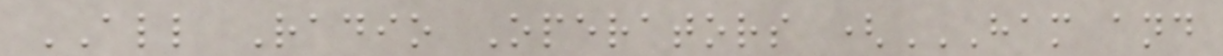ALL Radio Operators (HAM AND
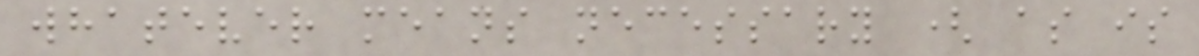whatever means necessary ( as is
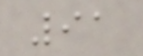91
